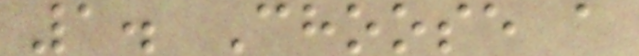1. Choose a
